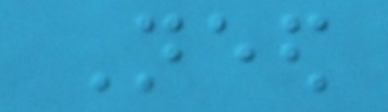Need
